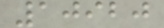10920
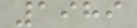1989
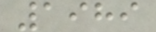1989
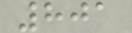801
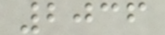2036
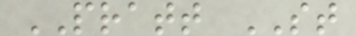PRATT ST
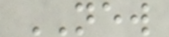NEW
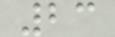23
